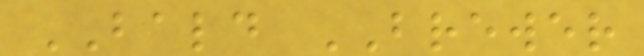BALD BREWER
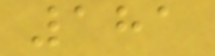181
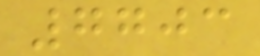7703
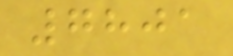7801
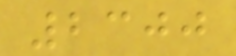2300
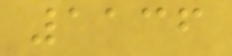1136
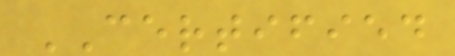CERTIFIED
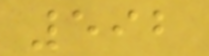592
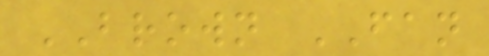BROWN FAN
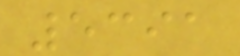5391
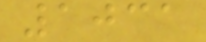1031
